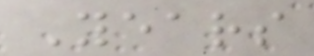Years
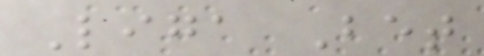Liga Bet
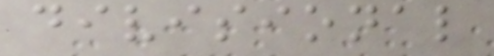divisional
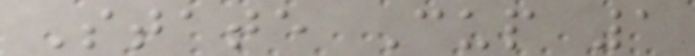State Cup 1
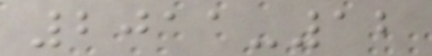2011-12
